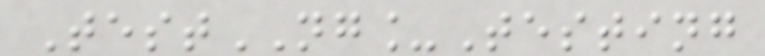TestNG_Testing
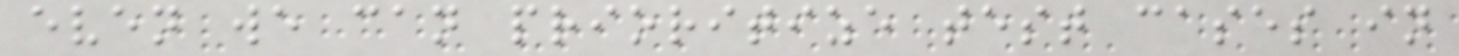even we can prioritize test cases in
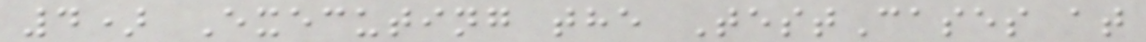4) Executing the TestCases at
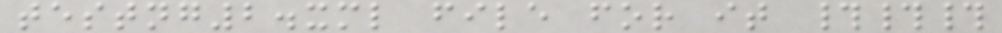testng2.xml file for it ###
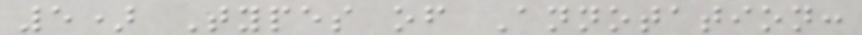5) Types of Annotation:
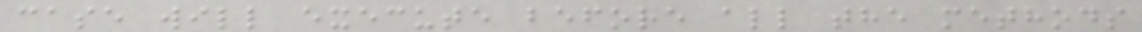case will execute before all the methods
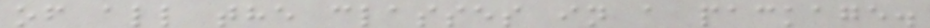of all the classes in a package.
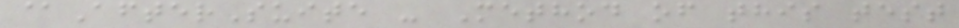@AfterSuite - Method of this test
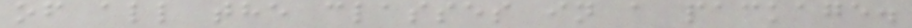of all the classes in a package.
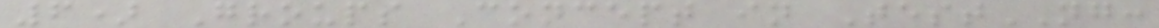6) Groups Concept in TestNG:
